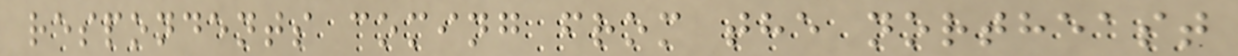respondents coming from the northeast
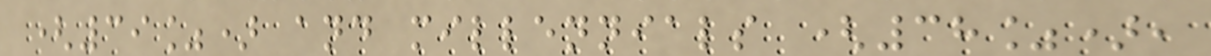(39%) and millennials (38%),
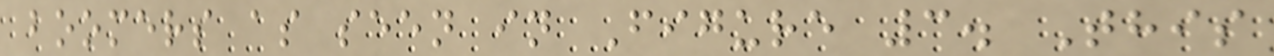boomers as seen in Figure 3. This
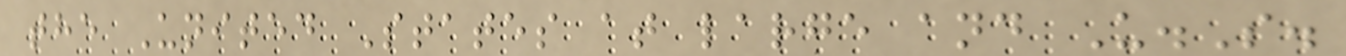the United States at large and U.S.
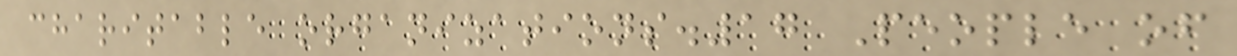charitable organizations.17 People of
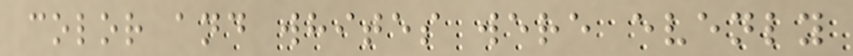color and whites were evenly
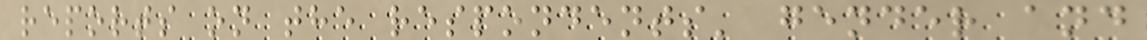reports on the respondents' gender and
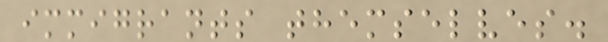immigrants themselves.
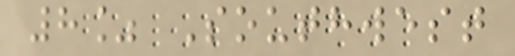8% Southwest
